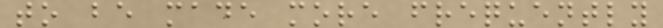to be made more frequently
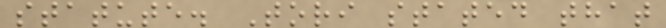statute. Tori stated that
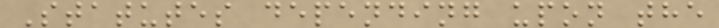Statutes depending upon the
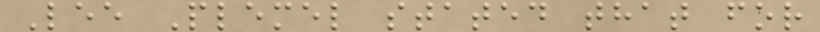Lee Plemel stated that for
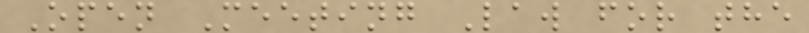Open Meeting Law for the
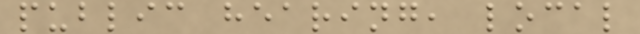public hearing, local
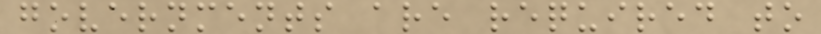governments are required to
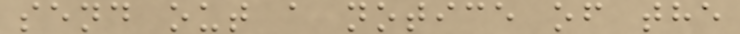send out a notice of the
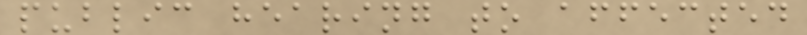public hearing to affected
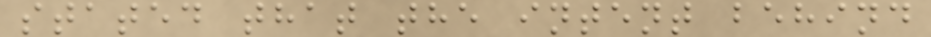stated that the intent behind
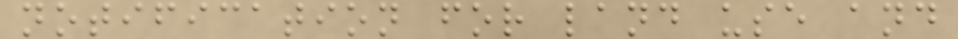notification for land use and
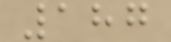187
